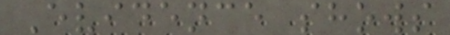Evidence shows
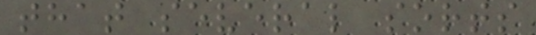that several sorts
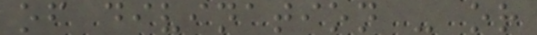of divination - or
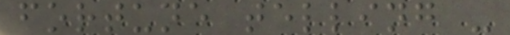fortune telling -
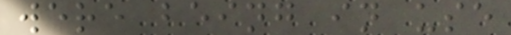were being in use
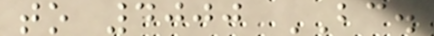to 4000 BC.
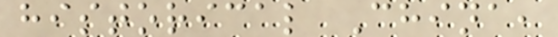historical China,
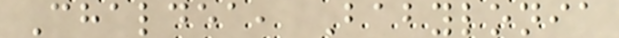Chaldea, Babylonia
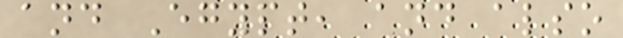and Egypt, and also
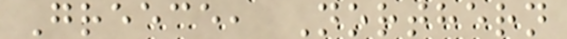Greece, Northern
